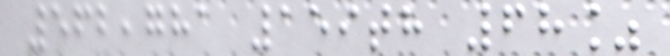562,781 159th 68%
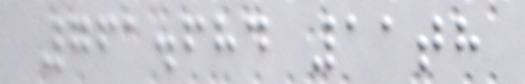761.684 11th
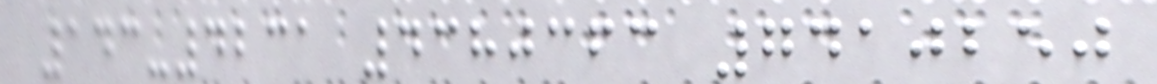143-4231 4380363 7410250
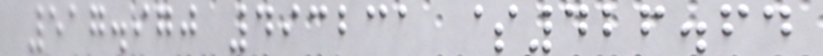517.970 493231 $426.64
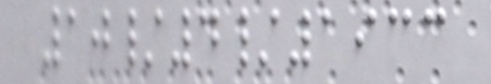10/4/1933
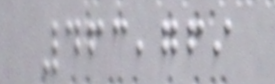463,769
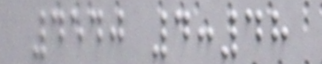4540 4:48
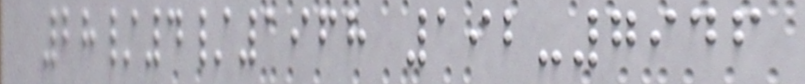28/4/1968 192-7946
